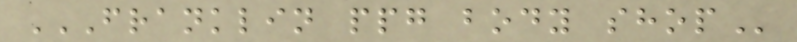FRANKLIN PPG BODY SHOP
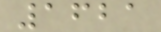1621
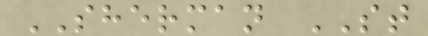SHERMAN ST
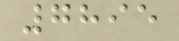7895
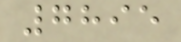7895
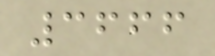3666
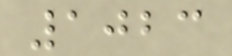1023
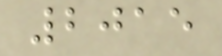2015
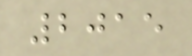2015
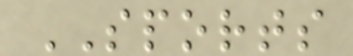SPORTS
